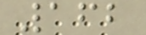162
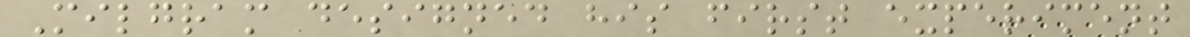Milgram designed his first experiment
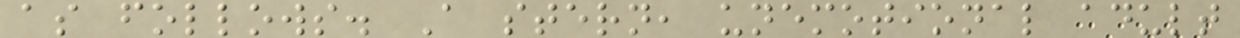as follows. A stern, unemotional adult
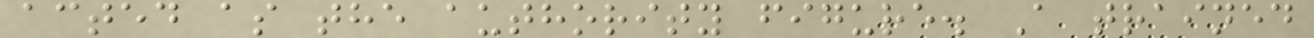acted as the authority figure. A trained
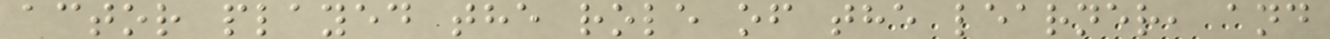actor played the role of the learner, and
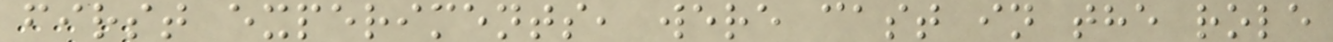first experiments, were cast in the role
